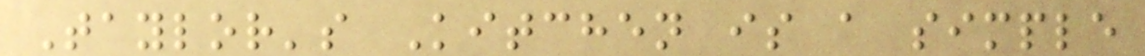Taylor's Kitchen is a simple
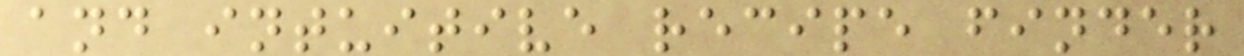and intuitive recipe finder
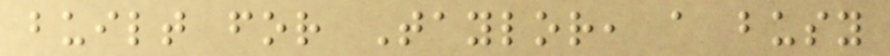built for Taylor, a busy
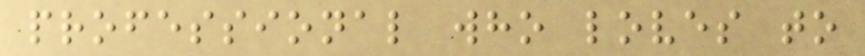professional who loves to
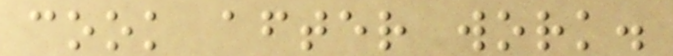cook after work.
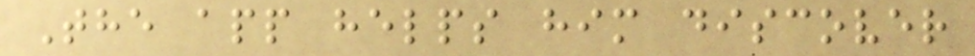The app helps him discover
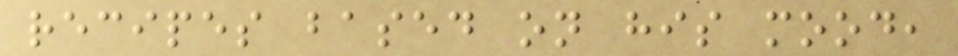recipes based on his mood,
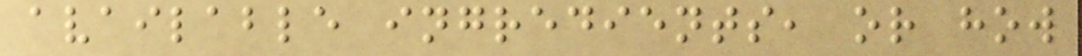available ingredients, or how
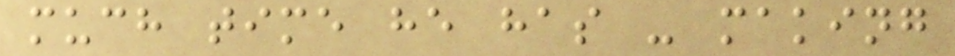much time he has - making
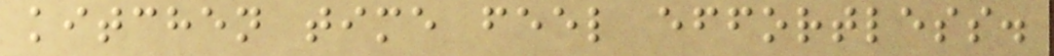kitchen time feel effortless.
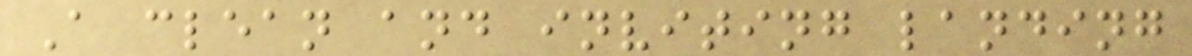A clean and inviting landing
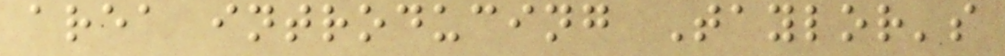area introducing Taylor's
